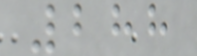288
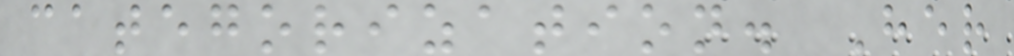categorization. Her
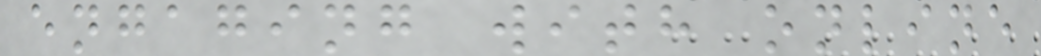engaging with online
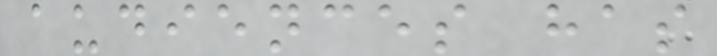audiences has
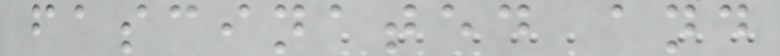fascinated and
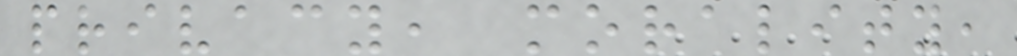privacy, morality,
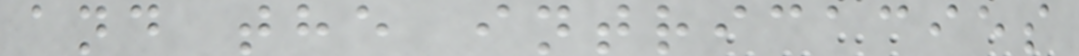and the intricacies
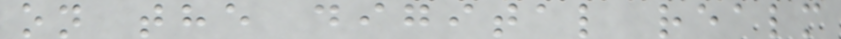on the digital realm
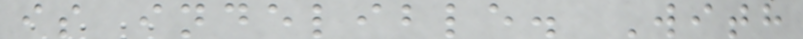is indelible. With
